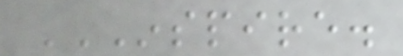INSPIRE.
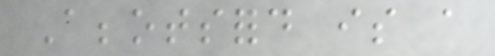Abbotsford is a
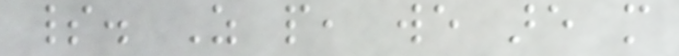spirit. As people, we are more
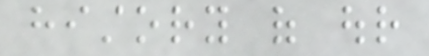history of our
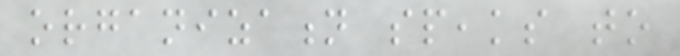organization speaks to
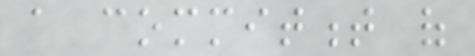a commitment of
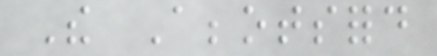The Abbotsford
